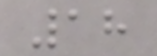18
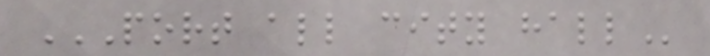PORT ALL CITY HALL
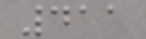411
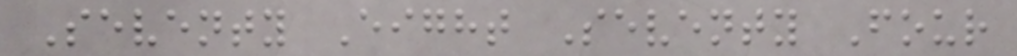Seventy Eight Seventy Four
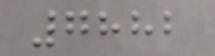7882
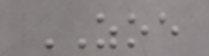ZOE
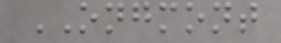ONGMONT
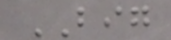BIG
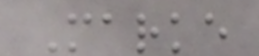Marke
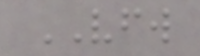VFW
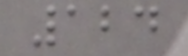124
